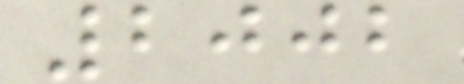2002
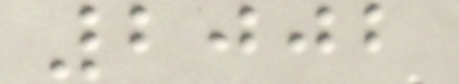2002
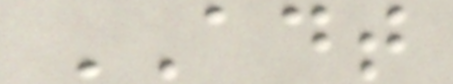ADT
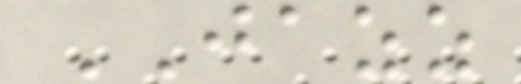JAZZ
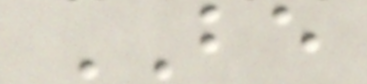BE
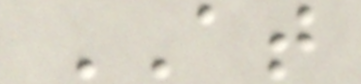AT
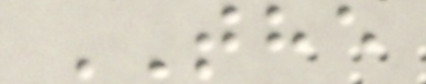THE
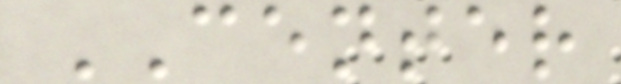CENTER
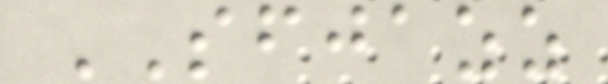SFJAZZ
